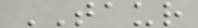TAUR
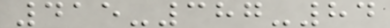415-387-84
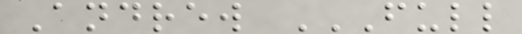Andrew FULL
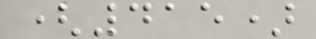(415)
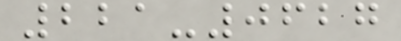221-0627
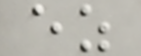ez
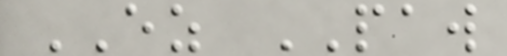EZ PAW
